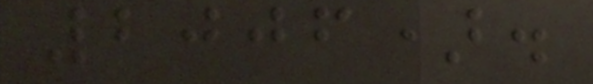2006).
